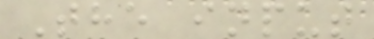The input
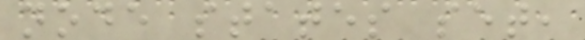node states set,
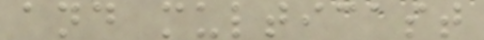and multicast
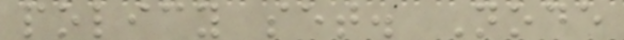policy set. Node
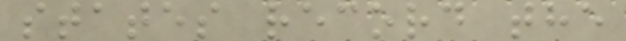states record the
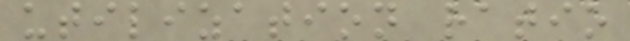utilization ratio
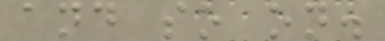and so on.
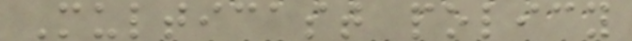Multicast policy
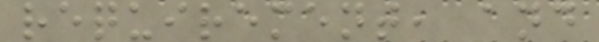requirement, and
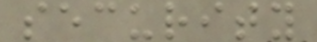security
